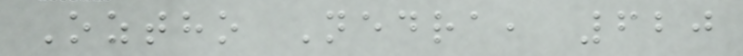Oztho Nedra, 620
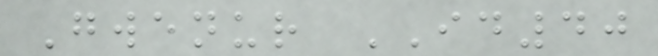Gwenur ID40
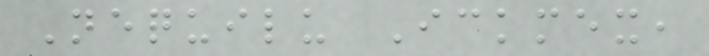Nequilu Ickmex,
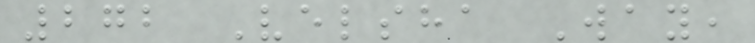272 Velsha Way,
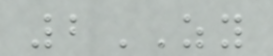2ZY
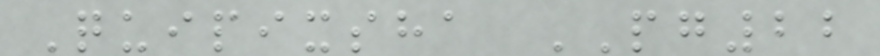Quipixsha PG22
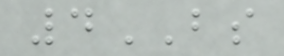4BS
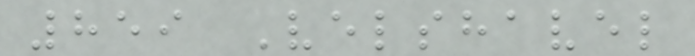859 Velshavel
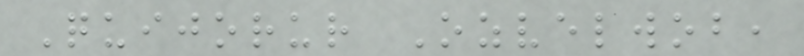Quijorur Ozvelwob,
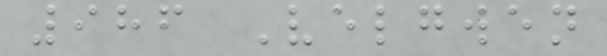986 Velgwen
